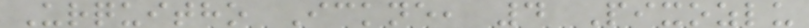Urquitho Ickne, 4 Pixozlu
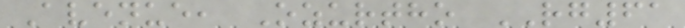Avenue, Ozurtho RG61
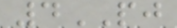4PJ
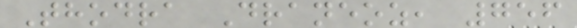Thodra Draneoz, 756
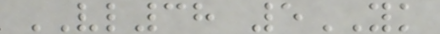VL38 5YK
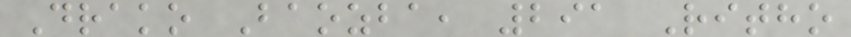Drako Baozba, 291 Ritho
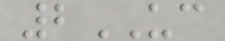2UC
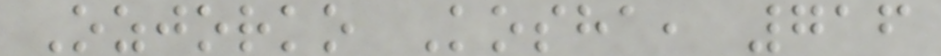Ozjorko Kosha, 716
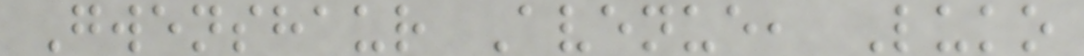Gwenshaur Avenue, Luko
